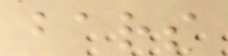bars
